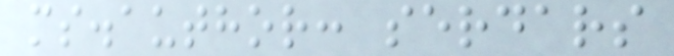ms.author: serdars
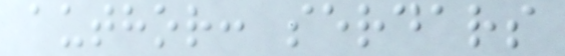author: serdars
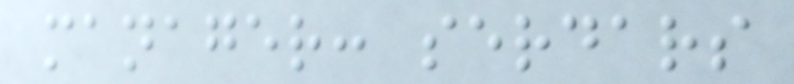manager: serdars
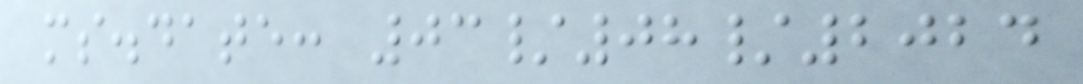ms.date: 03/08/2024
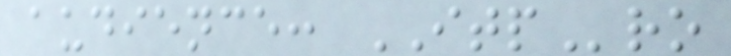audience: ITPro
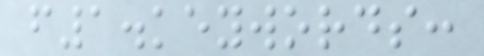f1.keywords:
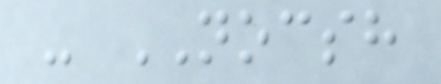- NOCSH
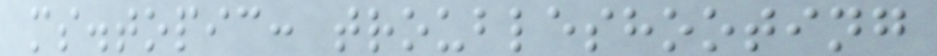ms.topic: troubleshooting
